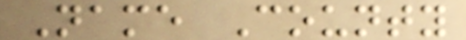Name County
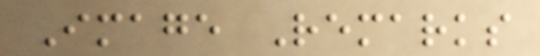Image Remarks
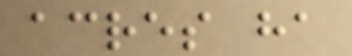acres ha
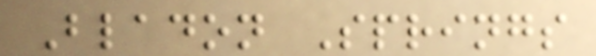Bladon Springs
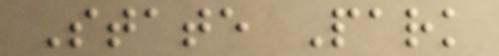State Park
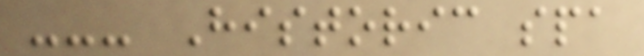--- Historic spa
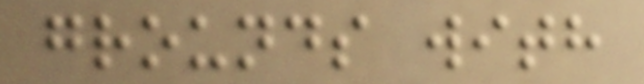grounds with
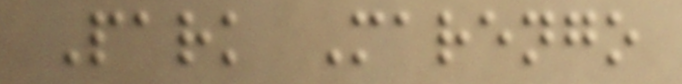Park Marengo
